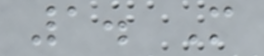1. M
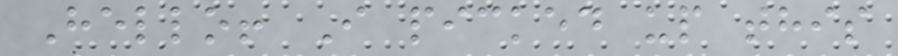Hello! I picked up this
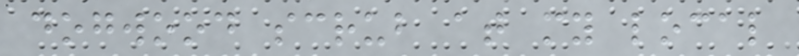dogwood scrub at my local
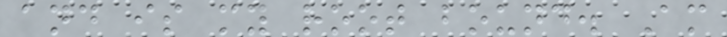and is my root bound. Am
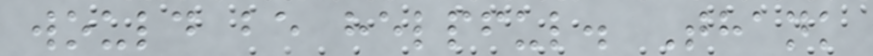would be helpful. Thank
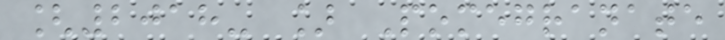[2018- ] Pomegranate
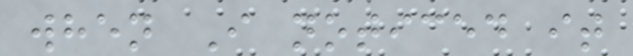when I noticed it
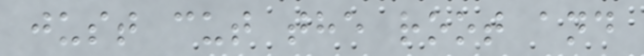just cut the root and
